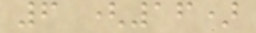6 (16)
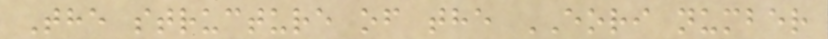The structure of the EORI number
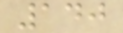140
